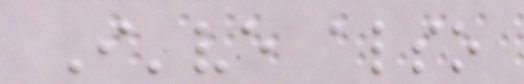I've also
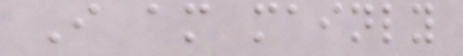I am mainly
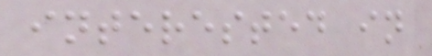interested in
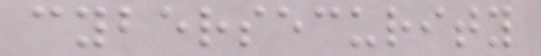cybersecurity
